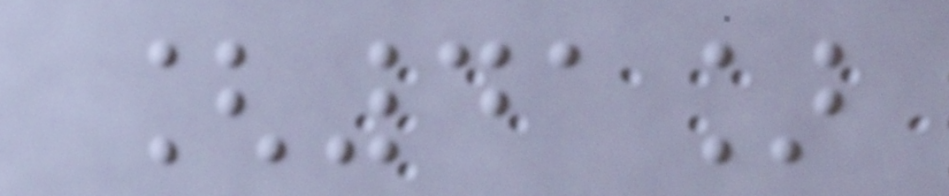[41]
